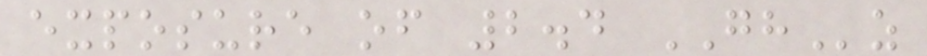exposure of 2.4 GHz
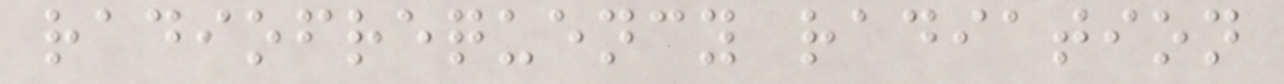radiofrequency radiation
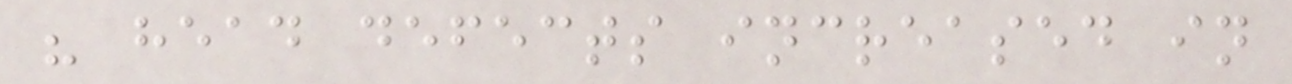" head defects increased in
